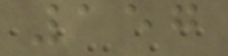157
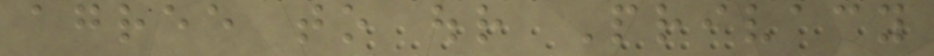agree to our Privacy
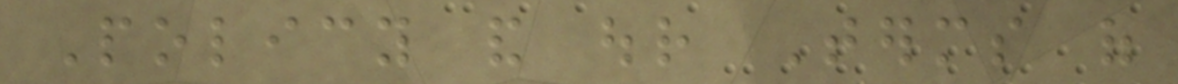Policy and our Terms of
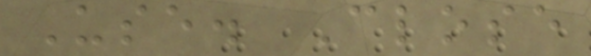Use. Close
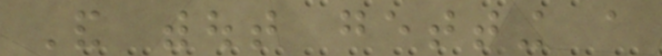And without getting a
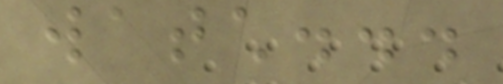watch...
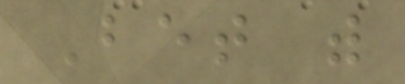Bet with
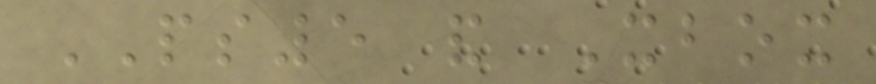PS5 and Xbox
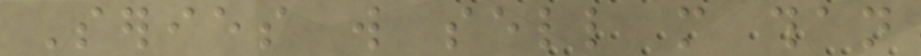Series will sell more than
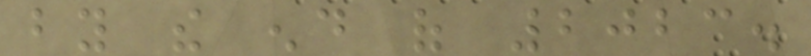by the end of 2023.
